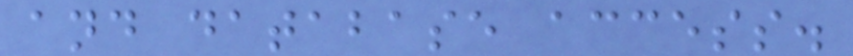and database access.
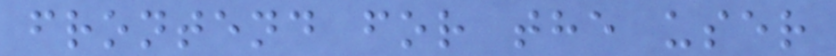frontend for the user
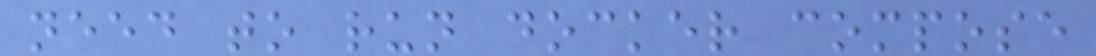need to run docker compose
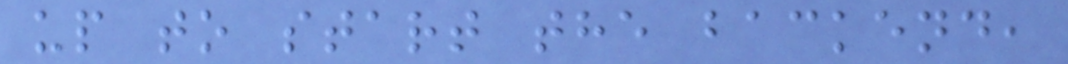up to start the backend,
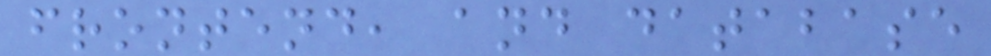frontend, and database
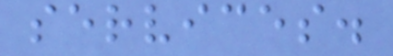services.
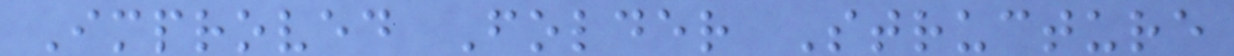Improved Folder Structure
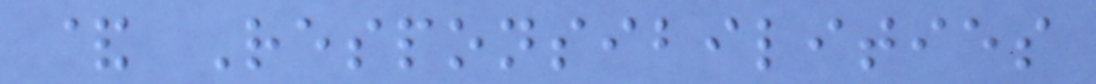& Responsibilities
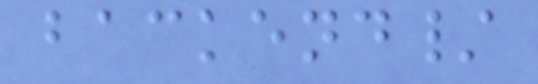backend/
